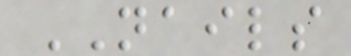NAILS
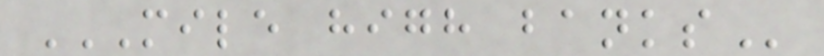MILE HIGH BANKS
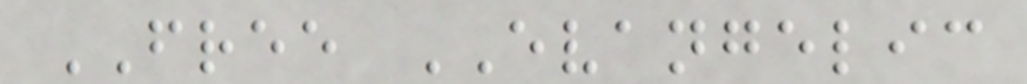FREE EVANGELIC
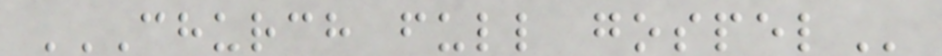CHURCH FULL GOSPEL
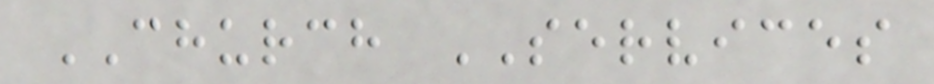CHURCH SERVICES
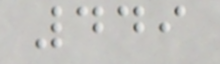449
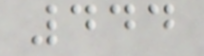444
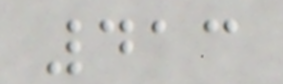413
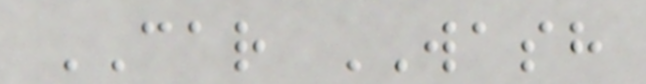CAR WASH
